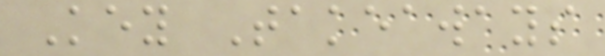Key Takeaways
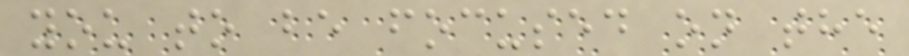you to be focused on the
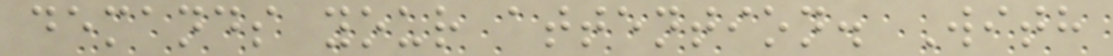demands your attention. With
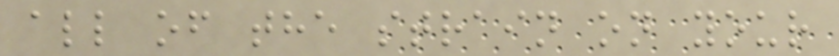all of the strain on your
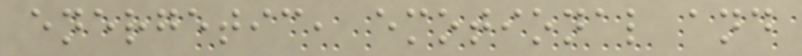energetic, emotional and
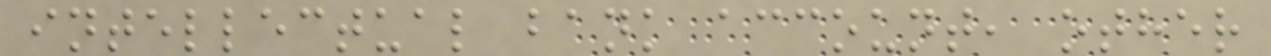intellectual bank account, other
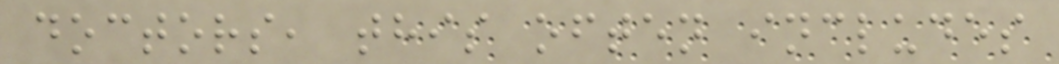doctors, this often includes
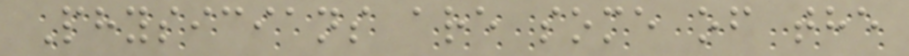Physicians are some of the
